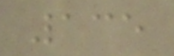135
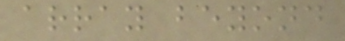array beyond
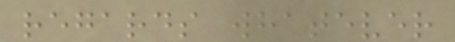regards whatever
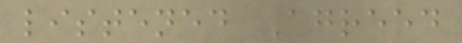listened Agreed
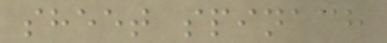sheet spinach
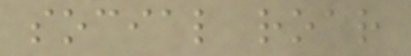social roar
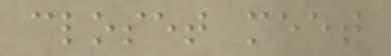closet meet
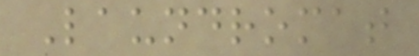Laundromat
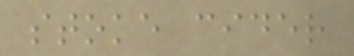stoke cider
